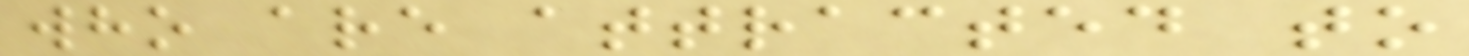who are attracted to
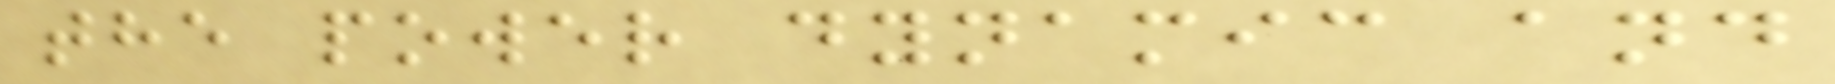the power dynamic and
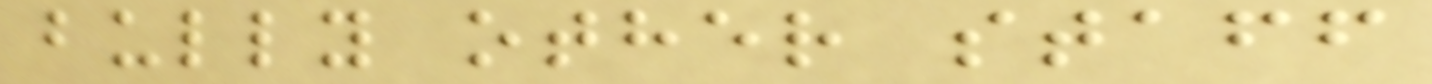bully other staff
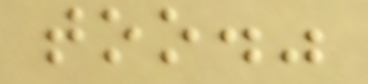too."
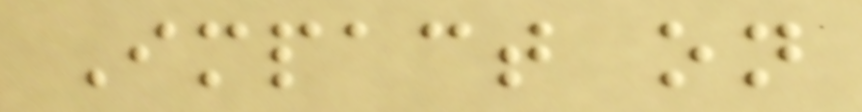Impact on
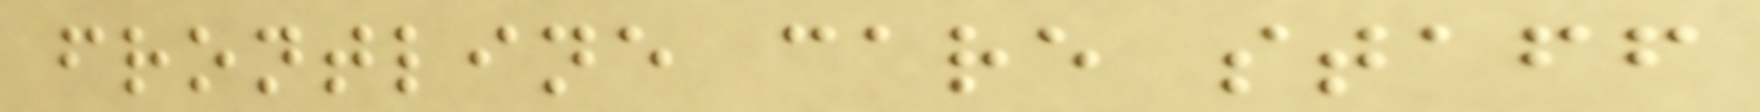frontline care staff
